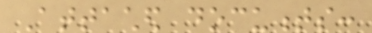Attached documents:
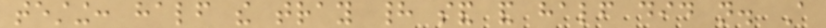testing: half the tray had sand and half did not. A
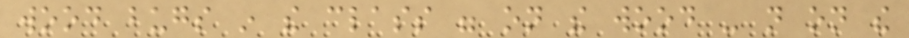wood bugs in the class were on the wood - not on the
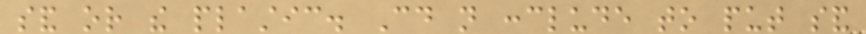sand or the plastic. Could not conclude to put sand
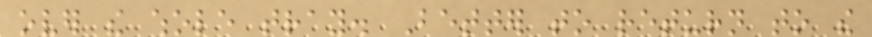over the whole tray. Better to return to the
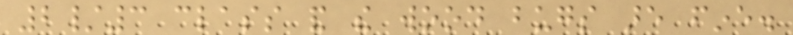2/3 class and the wood bugs are fine.
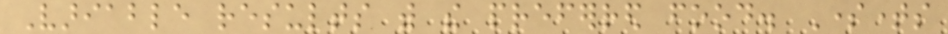Variable results with the preferred food. Sometimes
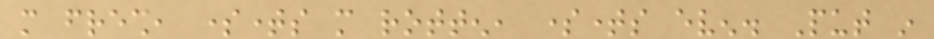more fresh, sometimes more rotten, sometimes even. Put in
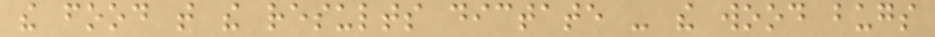the food that the results dictate - the wood bugs
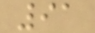91
